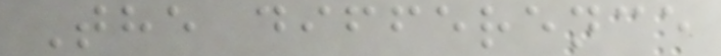The difference
